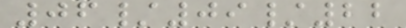06/09/22
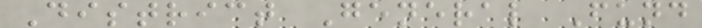District General Fund
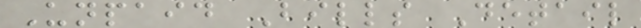Unpaid Bills Detail
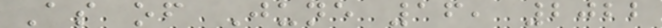As of June 16, 2022
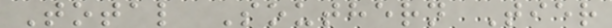Total Southern Tier
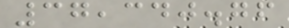37,340.76
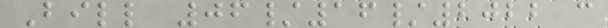Bill 06/16/2022 c
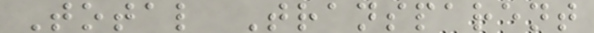Total Transparent
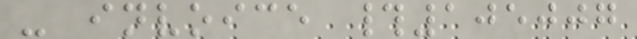- invoice #105007
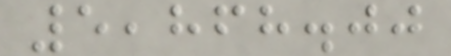5,868.00
